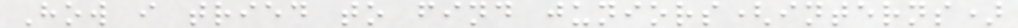How i tried to find juniors(interns)
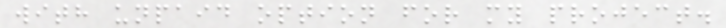with unpaid option for my project.
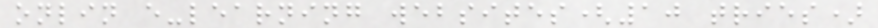onlin e-learning websites(10 tries)
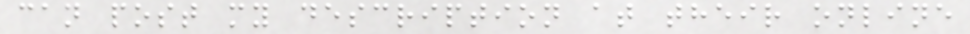can post my description at their online
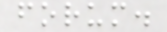forum.
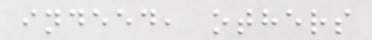indeed, others
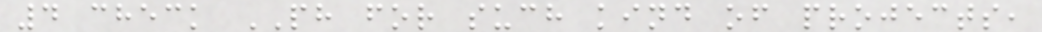4 check PH for such kind of projects,
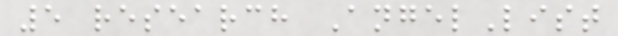5 research AngelList
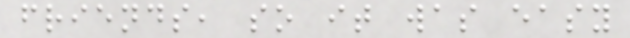friends, so it was easy
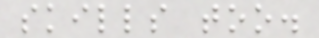skills too.
